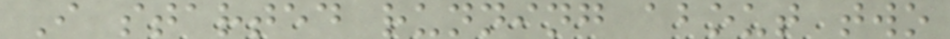I started running about two
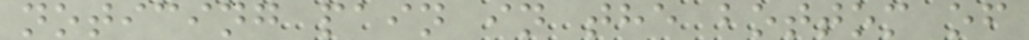noticing pain in the bottom of
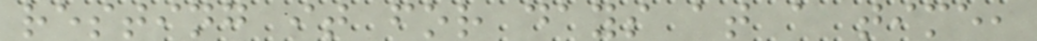resting it for days at a time,
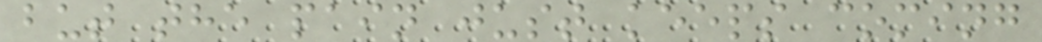but the pain just keeps coming
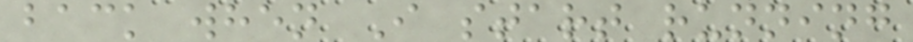back when I start running
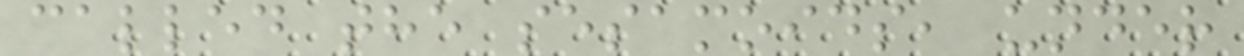called the sesamoids, under
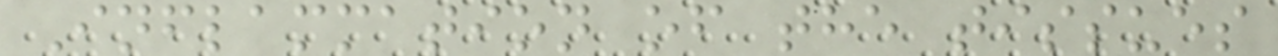Inflammation of the tissues
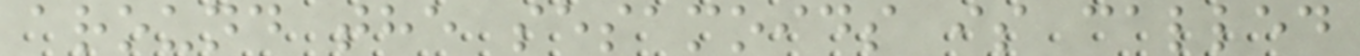around the sesamoids is called
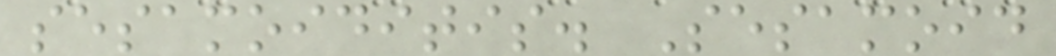sesamoiditis. Sesamoid
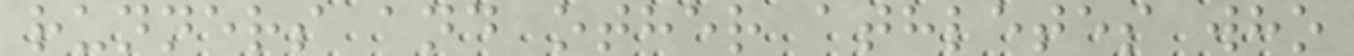runners and other athletes who
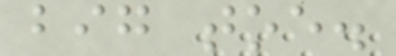big toe.
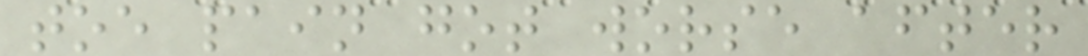toe pain got worse after
